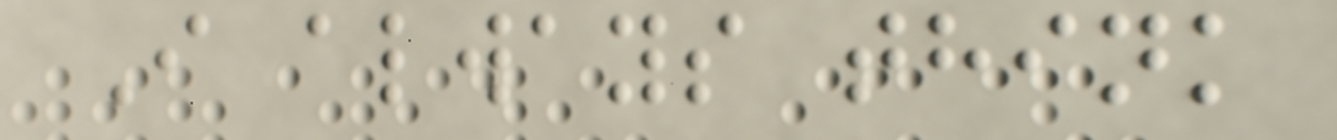I always think
